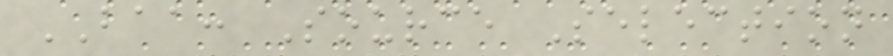BAA: Source Selection
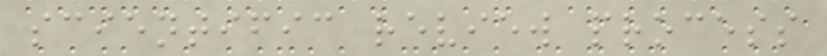scientific review process
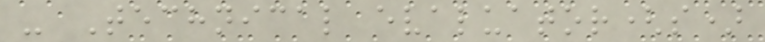- Technical evaluator(s)
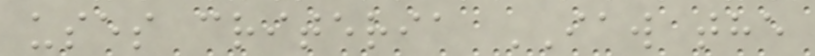uses criteria IAW the
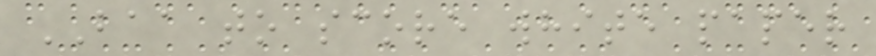BAA to score white paper
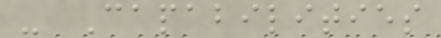- Capabilities
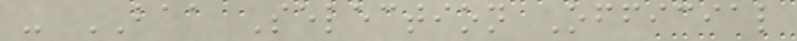- BAA Selection Official
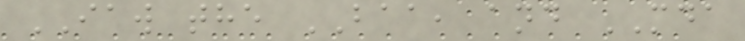IAW the BAA, and MDA
